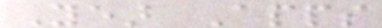Year Apps
